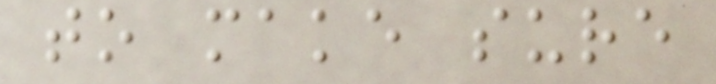to make sure
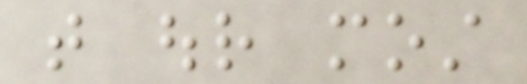that our most
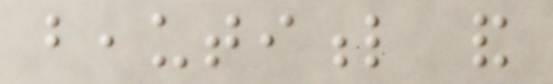beautiful and
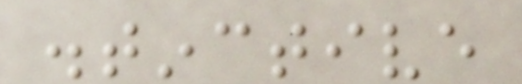distinctive
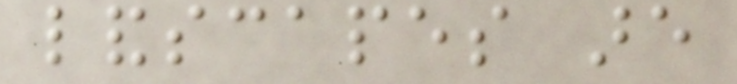landscapes are
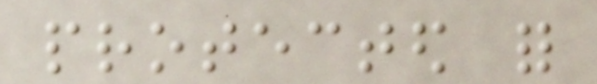protected for
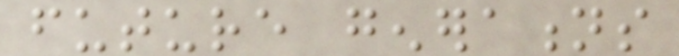future generations
